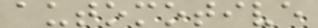automotive
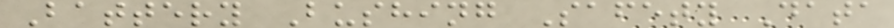Battery Bushing Safety Data
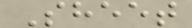Sheet
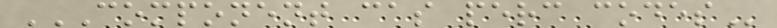COMPONENT CAS PERC CODES
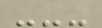---
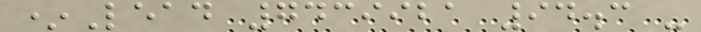*Lead 7439921 94.3 -
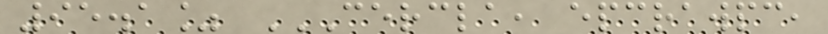95.1% CERCLA, EPCRAWPC,
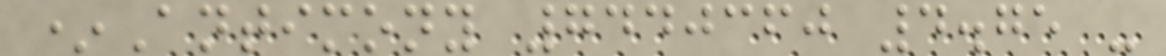*Antimony 7440360 4.75 -
